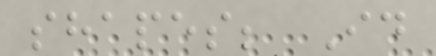shapes; Id
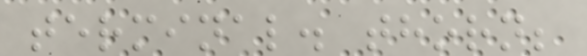terminal. thorn;
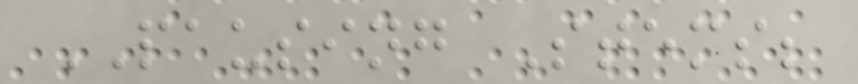PAUSING Stems;
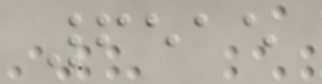6515
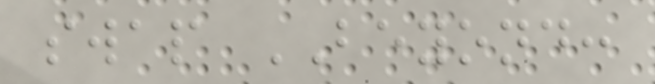swap BEYOND:
